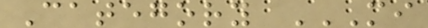Category MI
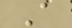A
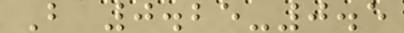B 0.25-0.5
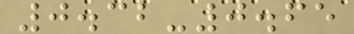0.32-0.65
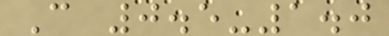C 0.5-1.0
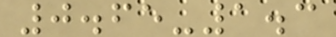0.65-1.3
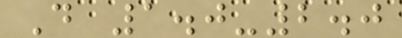D 1.0-2.0
